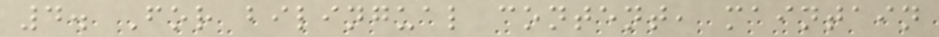4. For bilingual content, maintain
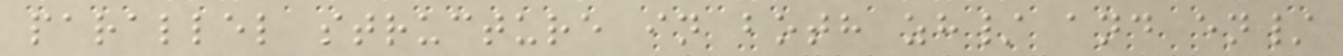parallel structure in both zh/ and en/
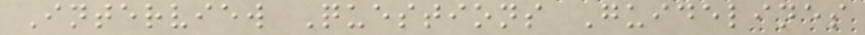Interview Questions Guidelines
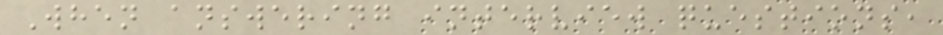When answering interview questions,
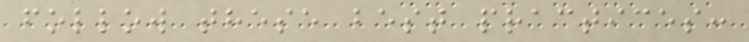follow these best practices:
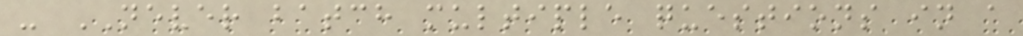- NEVER batch multiple questions in a
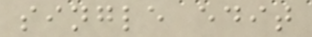single edit
